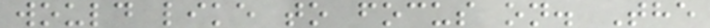would like to focus on. The
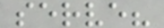serve?
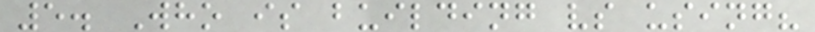5. Who is building vs using?
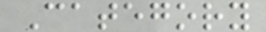Category
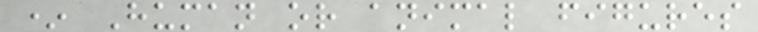* Human or animal figures
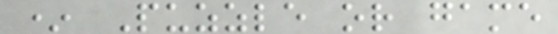* Puzzle or game
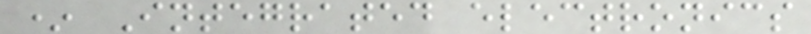* Integrated electronics
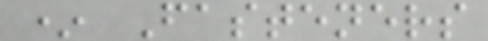* Fasteners
